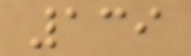139
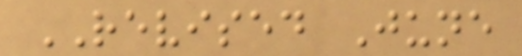REVISED June
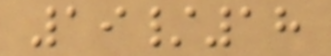19/18
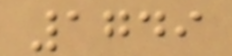1749
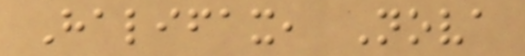Halifax, Nova
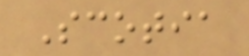Scotia
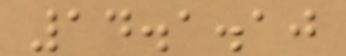14.1.10
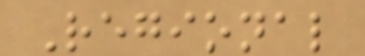Regional
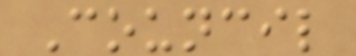Council
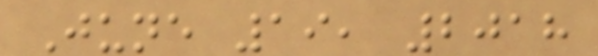June 19, 2018
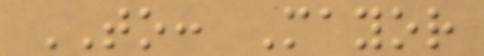TO: Mayor
